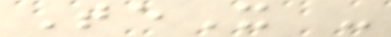TeX -
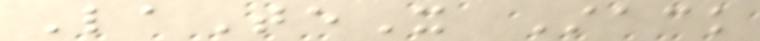LaTeX Stack
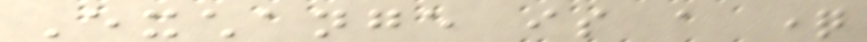Exchange is a question
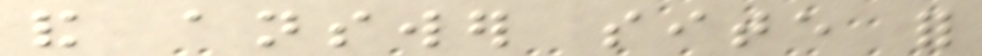and answer site for
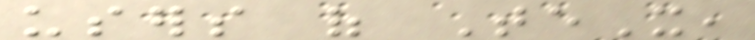users of TeX,
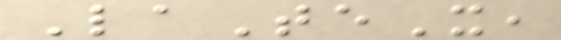LaTeX,
